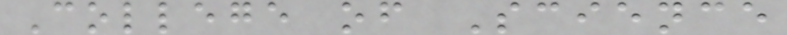College of Science
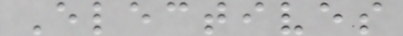Electives
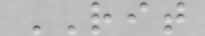RIT
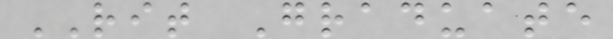RIT Graduate
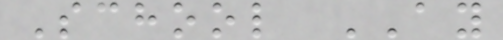School AY
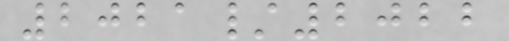2021/2022
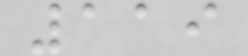119
